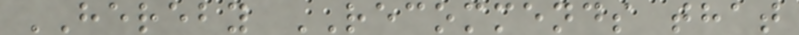HEREBY RECOMMENDS that
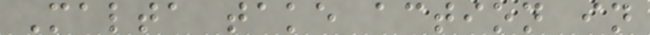Malta take action in
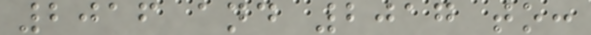2016 and 2017 to:
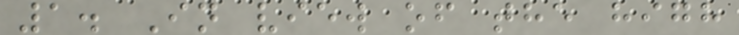1. In view of the high
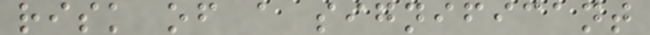risk of a significant
